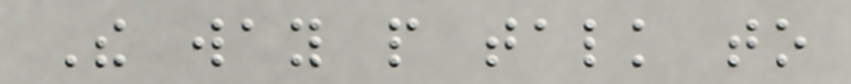The way people talk to
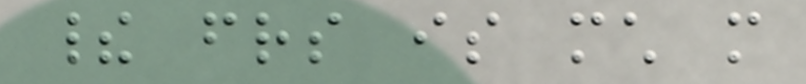their friends is much more
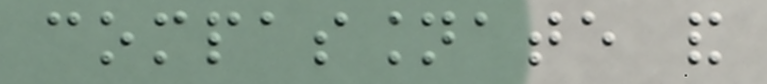compassionate and
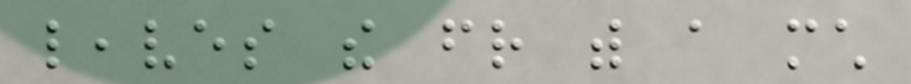leaves the friend with a much
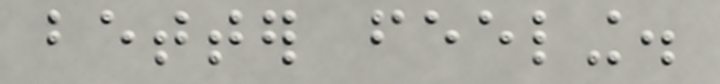better feeling.
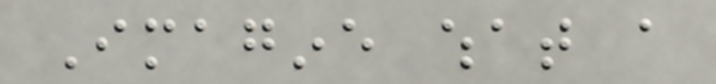Imagine what a
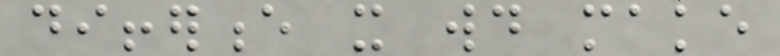difference it would make
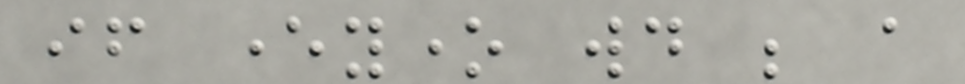if everyone would be a
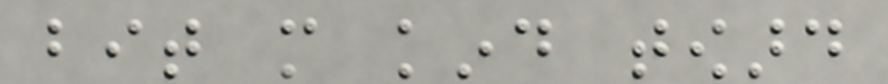bit more kind toward
